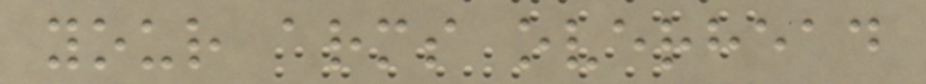your arms overhead
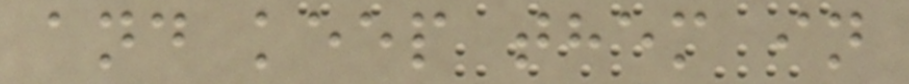and keep them in
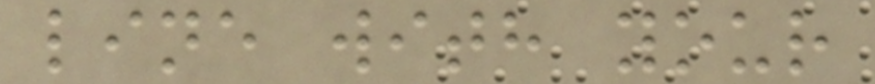line with your
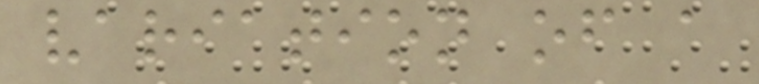variation of a
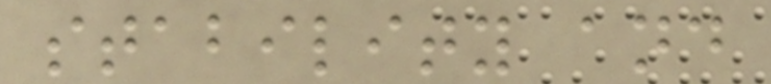stability and
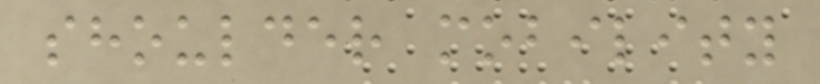shoulder mobility
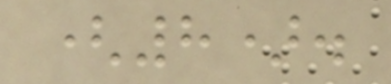(8).
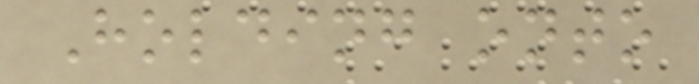Holding onto
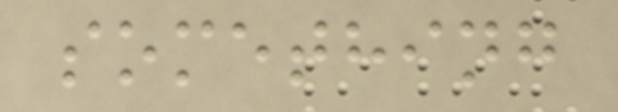something
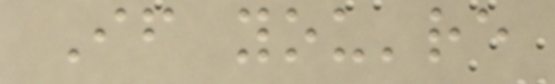If you're
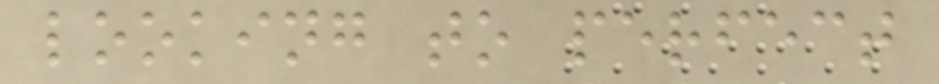looking to perfect
